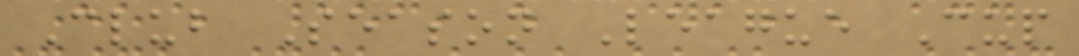Club Season League Cup
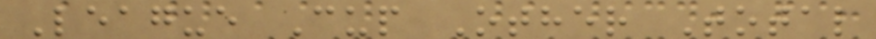League Cup Other Total
